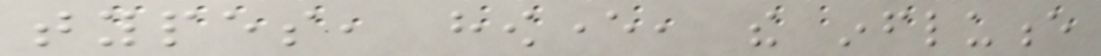types, however, the influence
